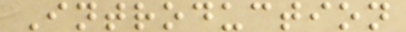Introduction
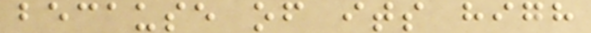because of its high
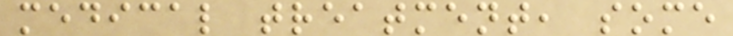medical treatment, some
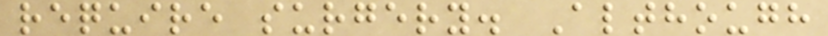require surgery. Although
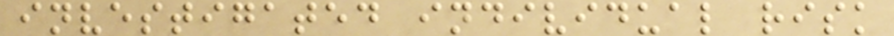investigated individual risk
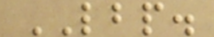LBP.
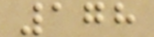178
